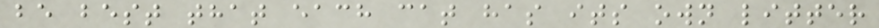be best that each cat has its own litter
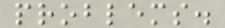problems.
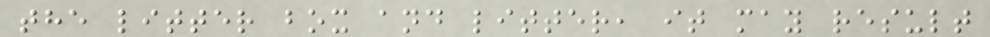the litter box and litter, it may result
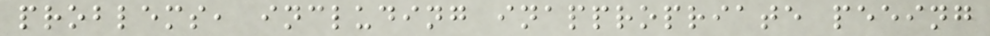problems, including inappropriate peeing
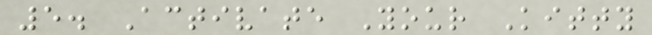5. Activate Your Kitty
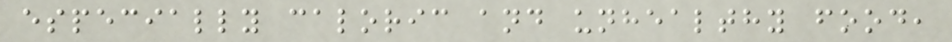especially caloric and unhealthy food,
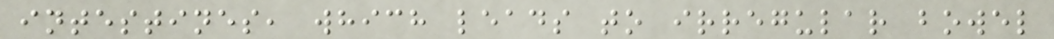intestines, which leads to irregular bowel
